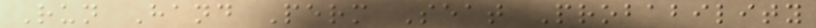Run Hand Perm Seat Probability
